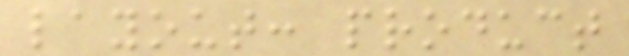layout: product
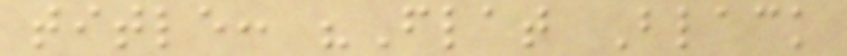title: "Flat Black
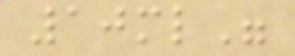10ml"
